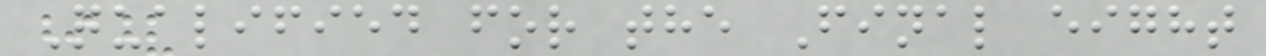Qualified for the Final eight
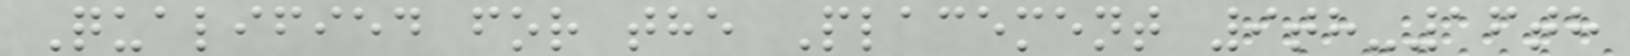Qualified for the Placement 9th-16th
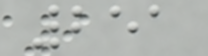251
